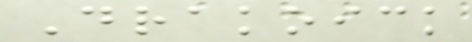Drakoick
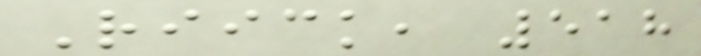Riick, 518
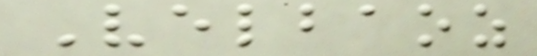Velbaoz
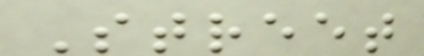Street
